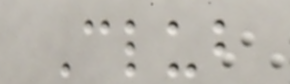Club
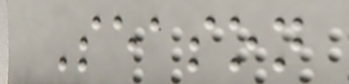Season
